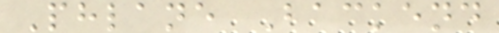Phlane Backend
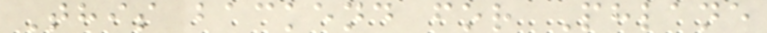This backend for Phlane
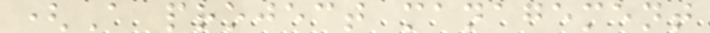(A project management
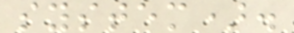system).
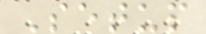Setup
